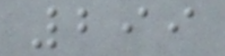299
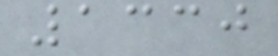1330
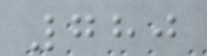780
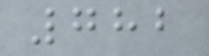782
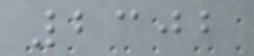2302
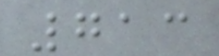713
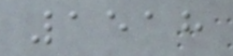1518
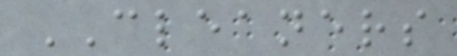CLEANERS
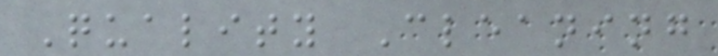Quality Cleaning
